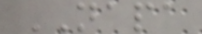NAPA
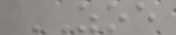ZOE
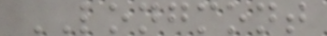LONGMONT
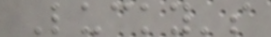Lucky's
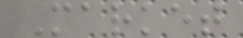Market
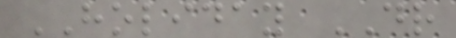HOLIDAY DR
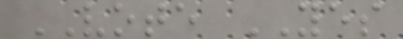VOTE YES
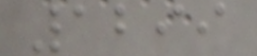1299
